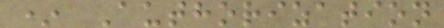* Authorization
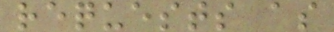requests as
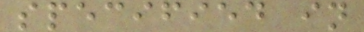specified in
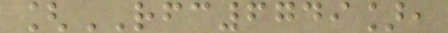[RFC6749],
